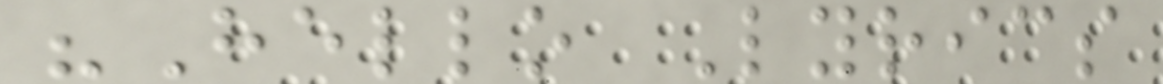"Hello Lyrics
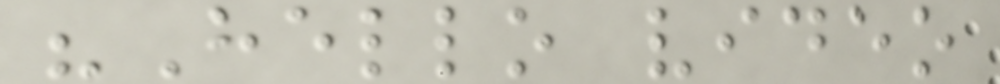"Hello video
